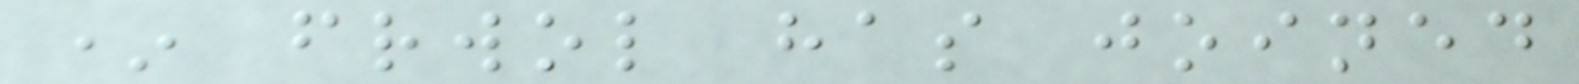* frwol has joined
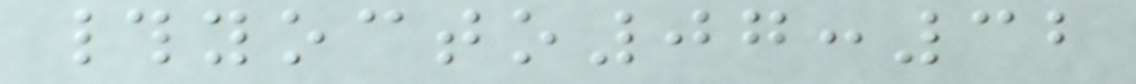#yocto07:32
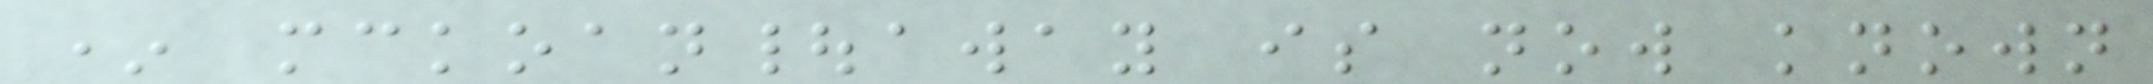* mckoan|away is now known
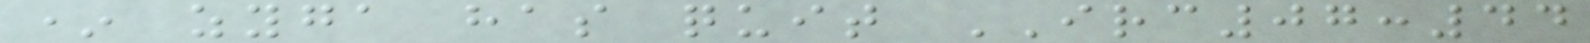* zyga has quit IRC07:44
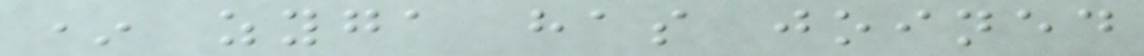* zyga has joined
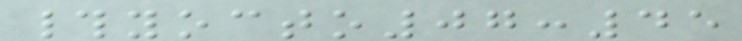#yocto07:45
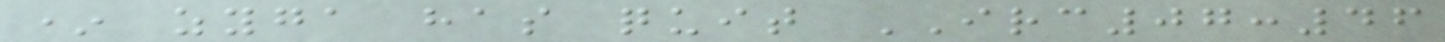* zyga has quit IRC07:46
